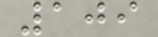109
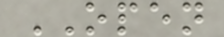OPEN
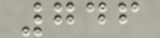746
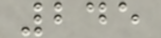245
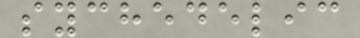sychedelic
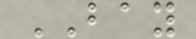BAY
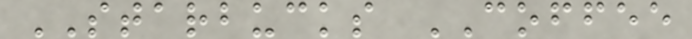STARBUCKS COFFEE
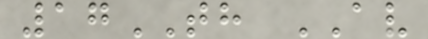17TH AV
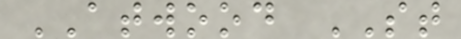ATWOOD ST
